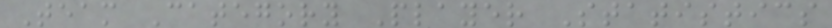Team Category Player Statistics
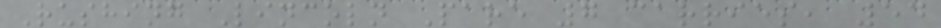Rushing Lincoln Pare 7 carries, 54
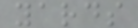yards
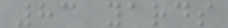83 yards
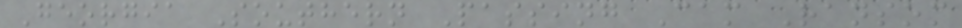Georgia Southern Passing Cam Ransom
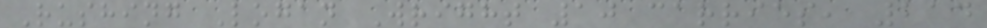Rushing Logan Wright 10 carries, 214
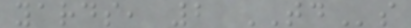yards, 2 TDs
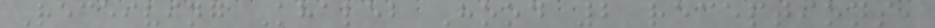Receiving Khaleb Hood 2 receptions,
